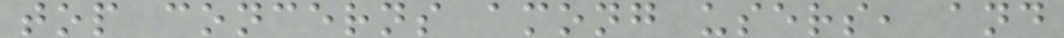top concerns among users, and
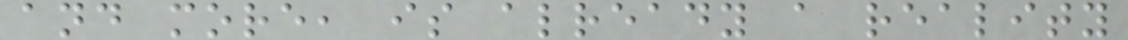and more, is already a reality
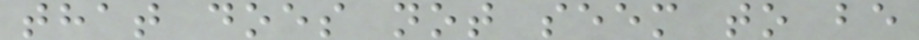that does not seem to be
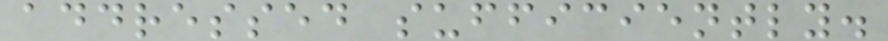addressed sufficiently.
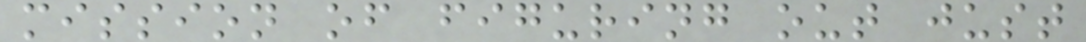mission of figuring out just
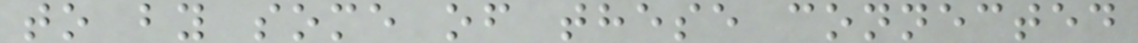to by some of these connected
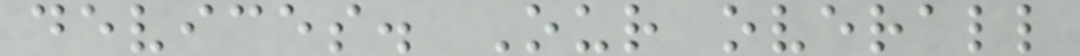devices. Our overall
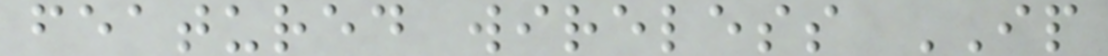featured wireless IP
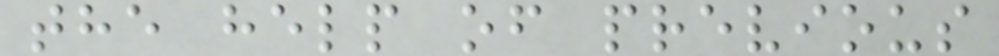the help of previous
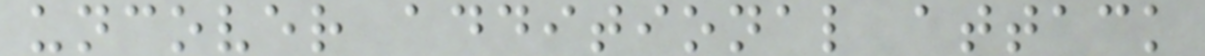uncover additional attack
